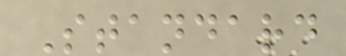Standard
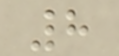8
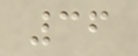36
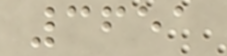3651
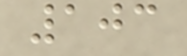103
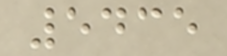5435
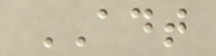ADT
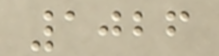1026
